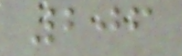206
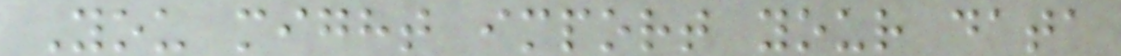You might import your data
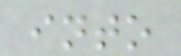into
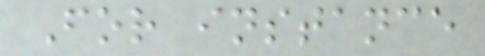For instance
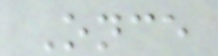Once
